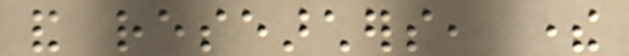and researchers, there
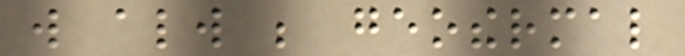will always be geothermal
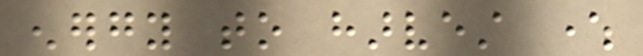energy to harvest where
